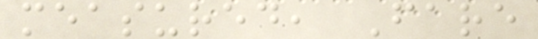measured, Fare
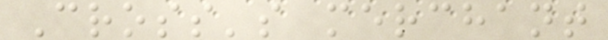Cross's merchant
